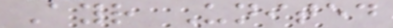Ayr United
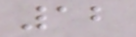12
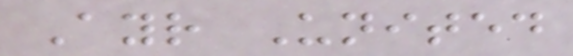Ayr United
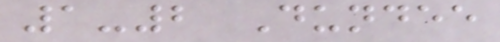1-2 Dundee
